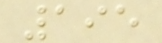195
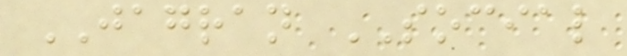JAGRAN SOCIAL
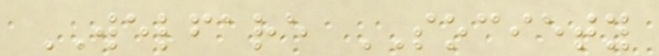WELFARE SOCIETY
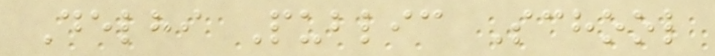Delhi Public School
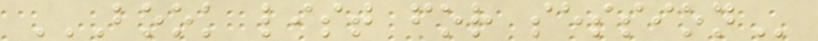BOOK LIST FOR SESSION
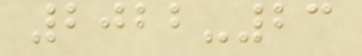2022-23
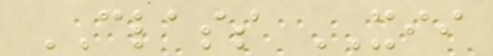CLASS XII
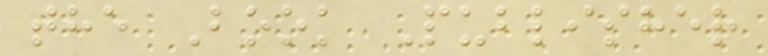the Book Publisher
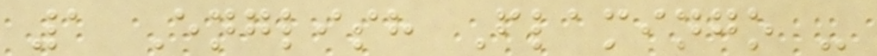1 English Flamingo -
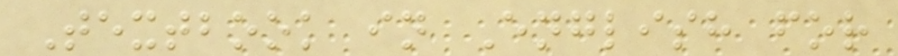Textbook in English for
